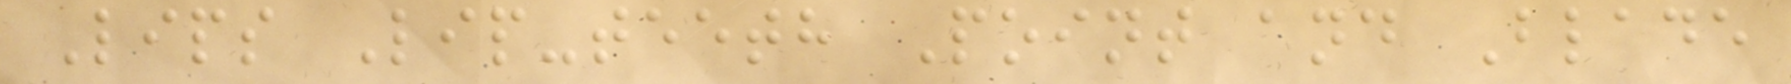Lips Lip-teeth Point and Blade
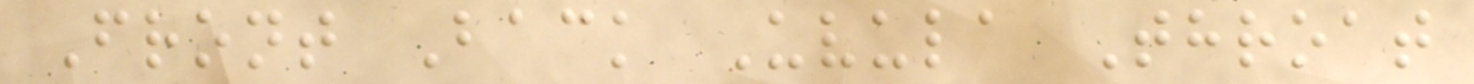Front Back Uvula Throat
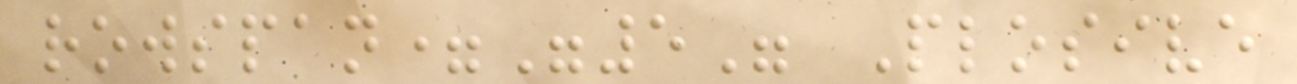rowspan="5" Plosive
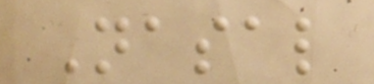Nasal
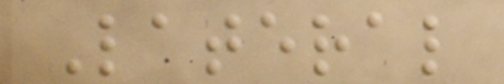Lateral
